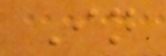In
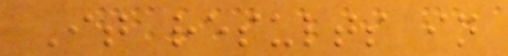It results in
